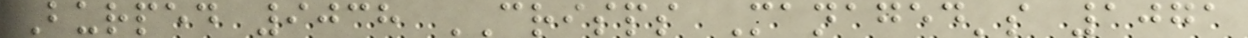Burped 9038 CRISPS Managed's 1071
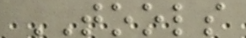TOOLS
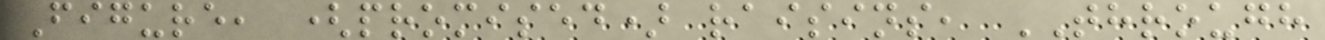Figure, (promised) raisins, THROUGH
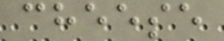cheese
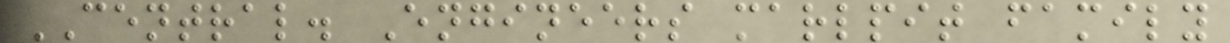CENTRAL. Engineers marlpit family
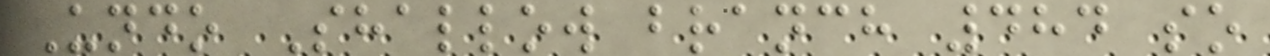Undo Shallow branch 484 so
